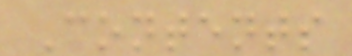Contents
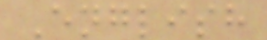English
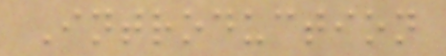Introduction
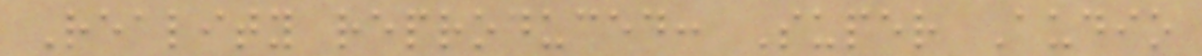Reality reproduced: Super Audio
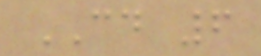CD 6
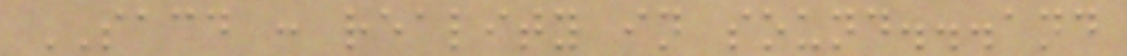SACD : reality in sound...and
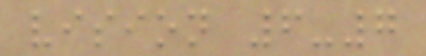vision 6-7
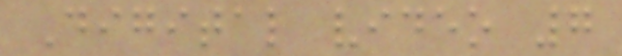Digital video 7
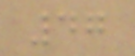47
